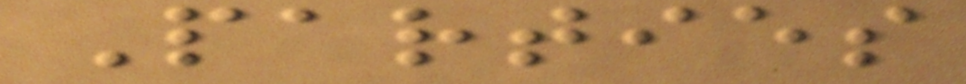Parties
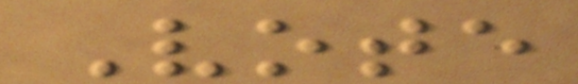Vote
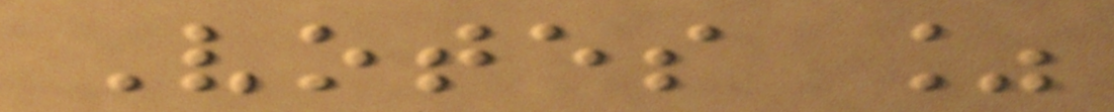Votes %
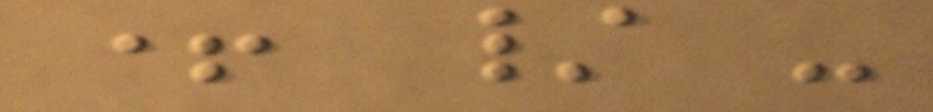+ / -
